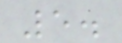5.
